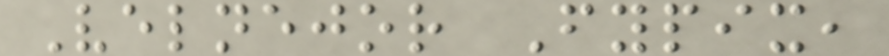Velnejor Fypix,
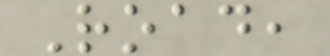Road,
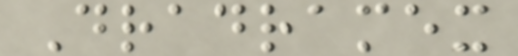Dradramex
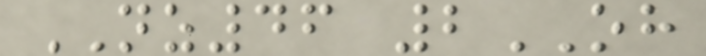NZ46 2OH
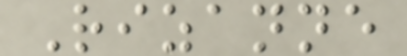Rizanne
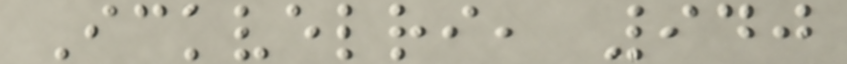Ickvelri, 940
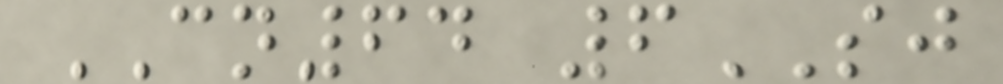CN64 6SJ
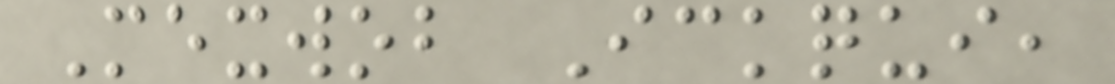Mexwob Ickqui,
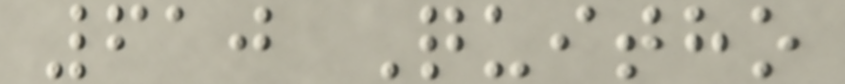610 Quitho
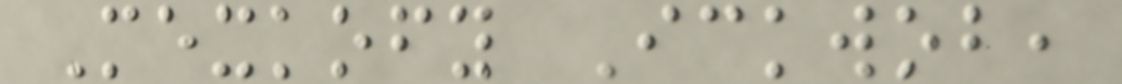Mexkofy Ickwob,
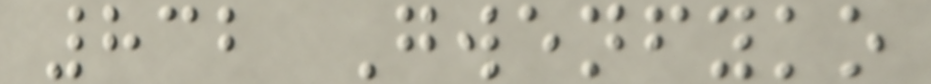832 Gwenfyko
